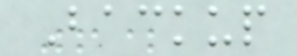Backup
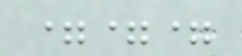===
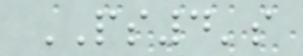PS4's
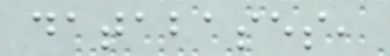databases,
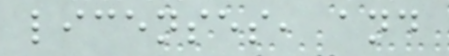licenses, and
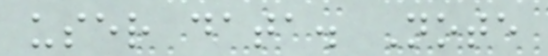user data. Note
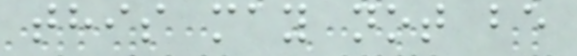this may not be
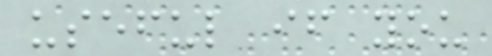useful if you
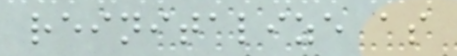reinitalize as
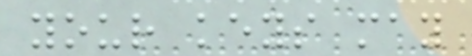your keys may
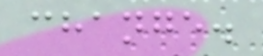change.
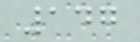147
